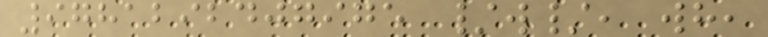9781292407975 /w/, wh,
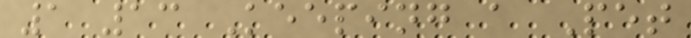1 13 Keeping a Pet
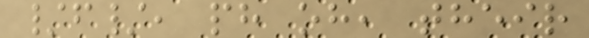/f/, ph oh, their
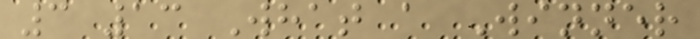3 13 What a Winner
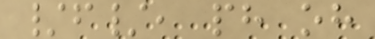/f/, ph oh
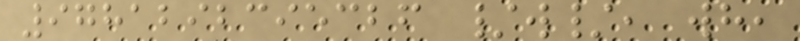9781292395326 /w/, wh,
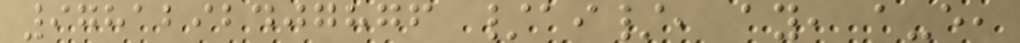9781292407876 /ai/, ay, a-e,
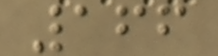166
